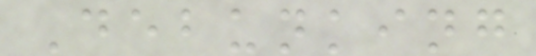Debunking
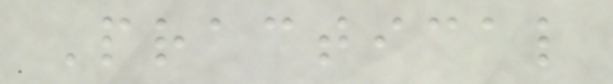Practical
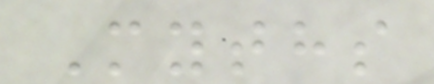Myths
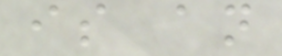is an
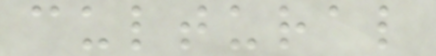cultural
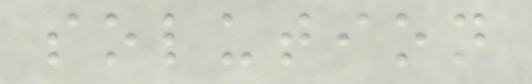solution
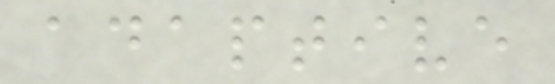adaptive
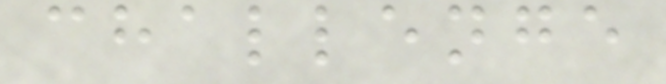challenge
